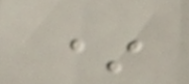*
